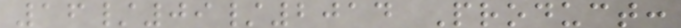16/09/2014 Product:
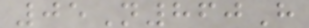05N860H
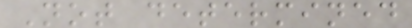Not determined
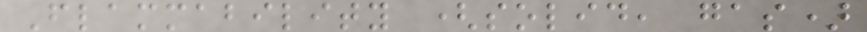Flammability (solid, gas)
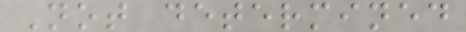Not determined
